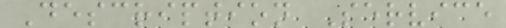Description Service
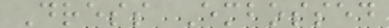Dress Embossed
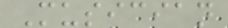Musician
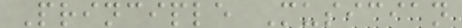Principle Musician
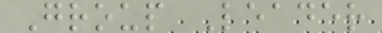Group Leader
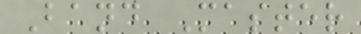Band Master
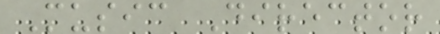Music Director
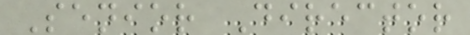Senior Director
